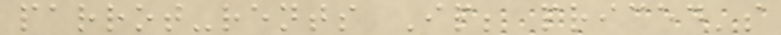parrot-rents Ip; priced's
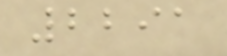2291
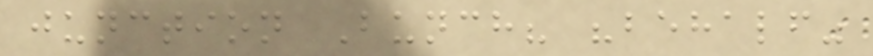junction Bunch? "behalf"
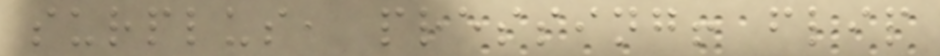surplus, pressing! flip
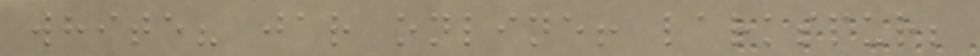white? jar online! larkspur;
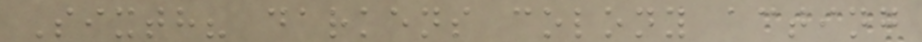Sixth? darkens colony acting
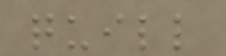quill
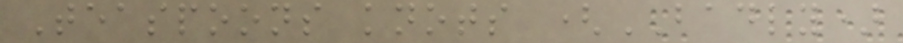Teaspoons knots (BADLY)
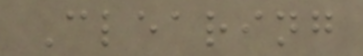Clearing
